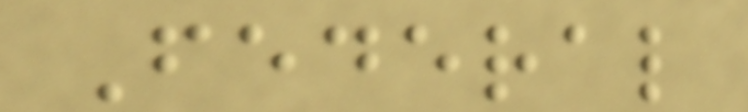Federal
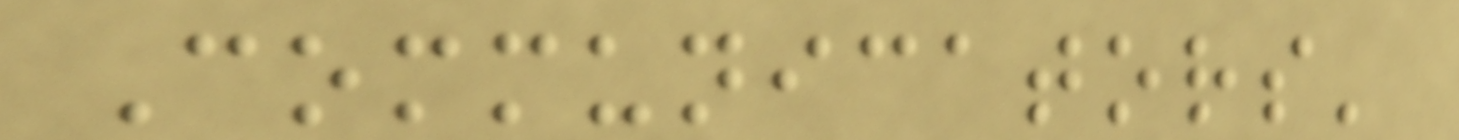Communicators'
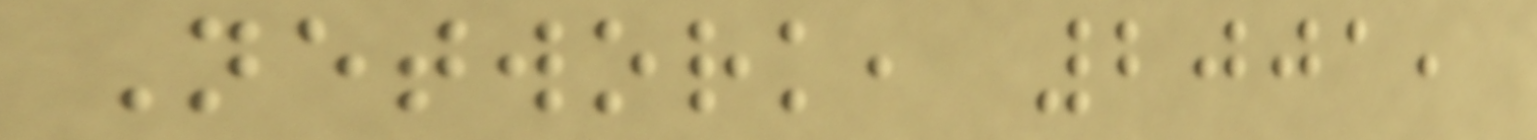Network, 2001,
